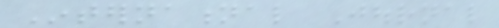International Journal
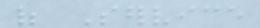of Service
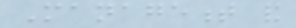Management and
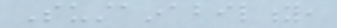Sustainability,
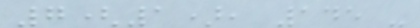7(1), 145 -
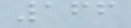166
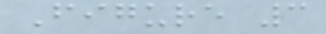Figure 3
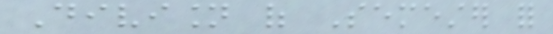Division of Semester for
